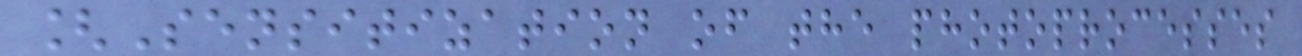[Sensitization of the photoprocesses
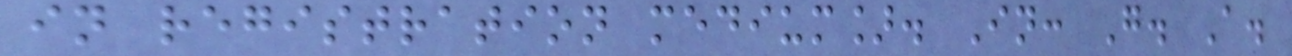in registration medium]. In: G. A.
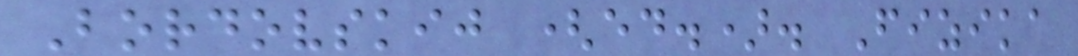Bordovskij (ed.). Fizika
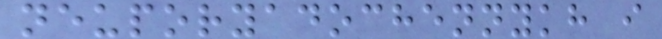neuporyadochennykh i
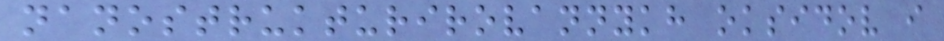nanostrukturirovannykh oksidov i
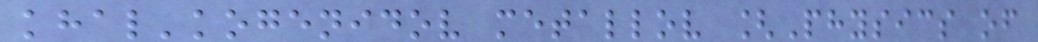khal'kogenidov metallov [Physics of
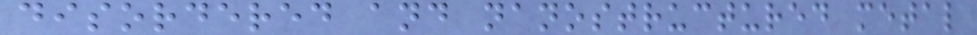disordered and nanostructured metal
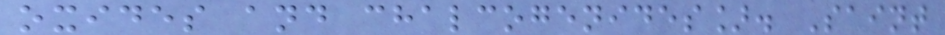oxides and chalcogenides]. Saint
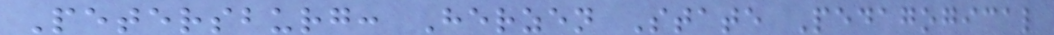Petersburg: Herzen State Pedagogical
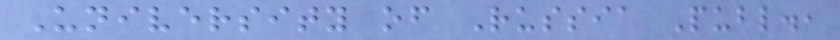University of Russia Publ.,
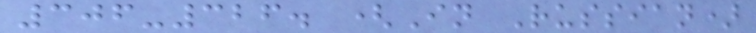306-326. (In Russian)
